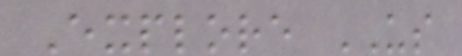Explore US
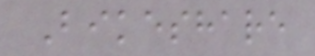Bikeshare
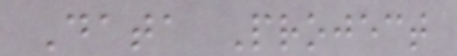Data Project
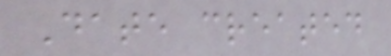Date created
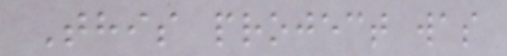This project was
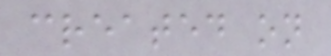created on
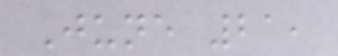June 21,
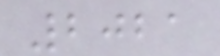2021
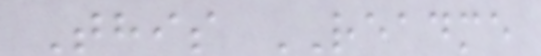This README
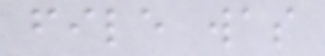file was
